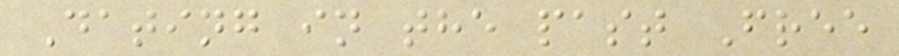Dating in the past Free
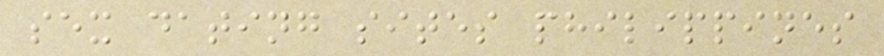sex dating sites philippines
